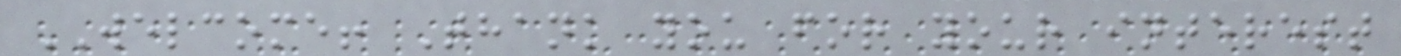WELCOME! Thank you for your interest
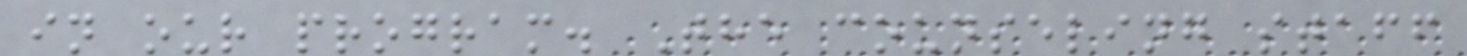in our program. The counseling staff
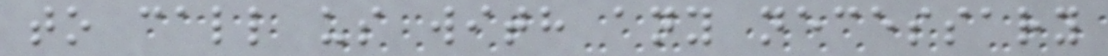to call us with any necessary
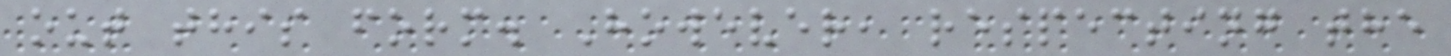out this form. However, respecting the
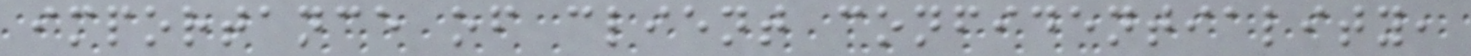importance of client confidentiality,
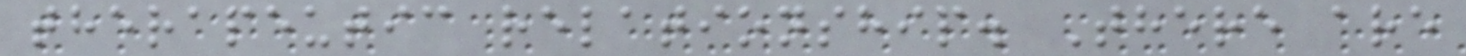therapeutic relationship. There are
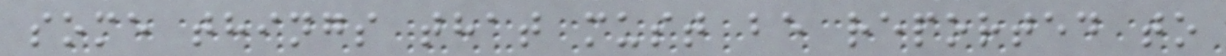some things that must be reported to
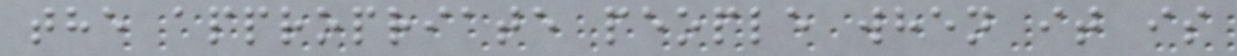the appropriate people when it is
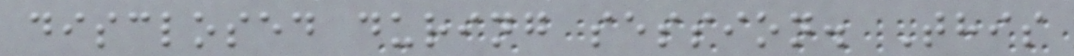disclosed during session. This
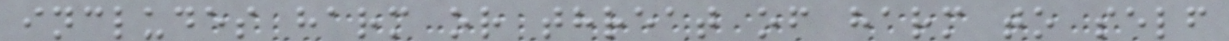includes harm or threat of harm to self
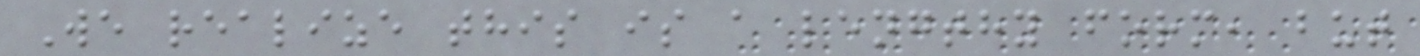We realize this is a lengthy form, but
